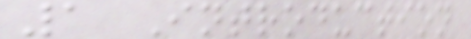1 Introduction
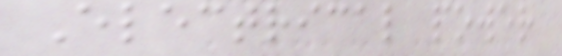Electrical power
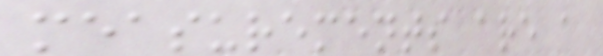measurements are a
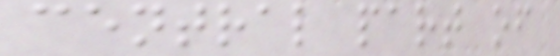central part of
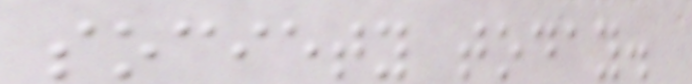society today.
